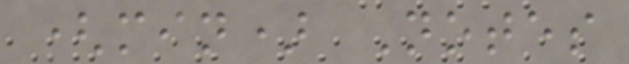(min) Notes
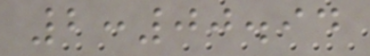2:00.94
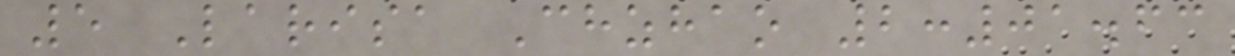5 Larisa Chzhao 2:01.63
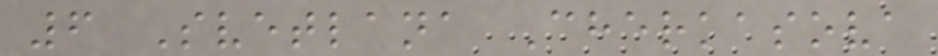6 Svetlana Cherkasova
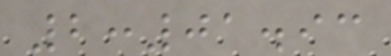2:01.93
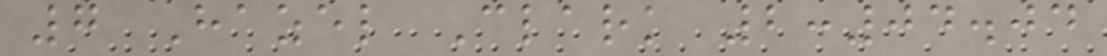7 Hazel Clark 2:04.04
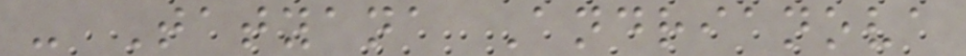- Tatyana Andrianova
